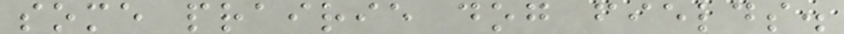some prairie dog fields.
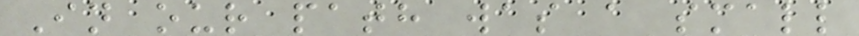In our path was a small
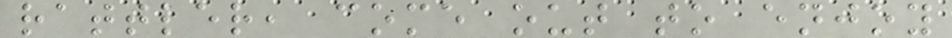rattler, come out to enjoy
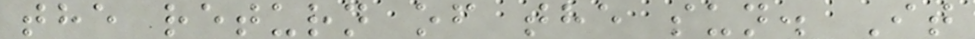the return of the sun. It
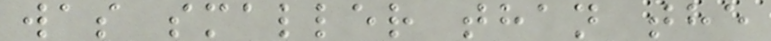was smaller than the
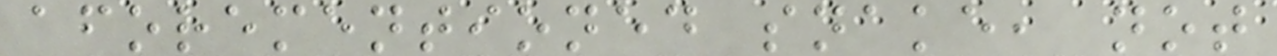aforementioned snake, not
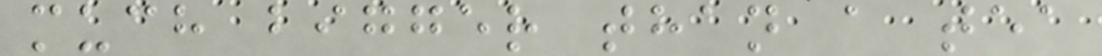much bigger than a tea
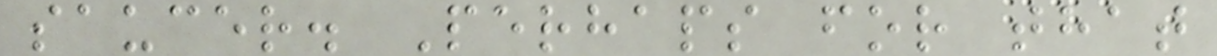saucer. Perhaps for that
